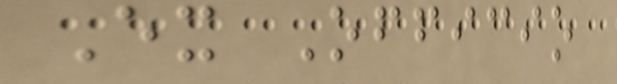Ex Officio
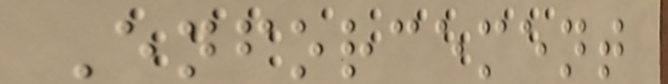Enforcement
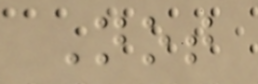Not
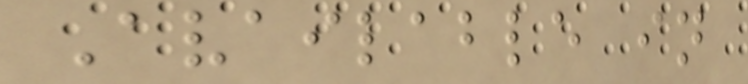Available in
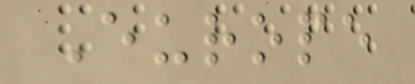Europe
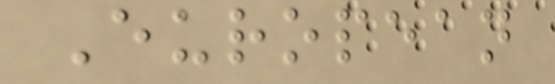European
